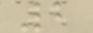2
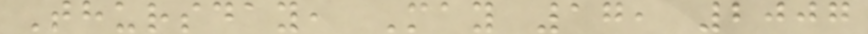Thursday, May 17, 2007
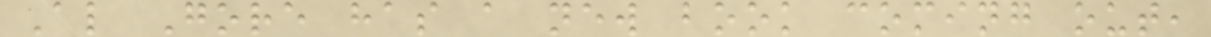Al Gore has a new book coming out,
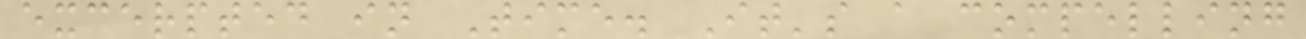excerpted in Time. It's a compelling
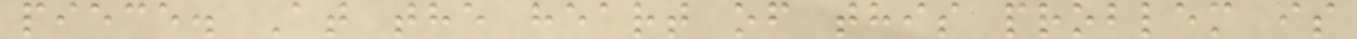piece. At the heart of this problem is
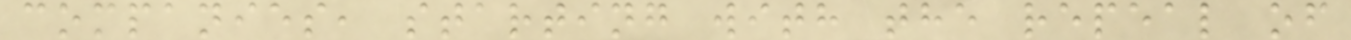companies, starting with the repeal of
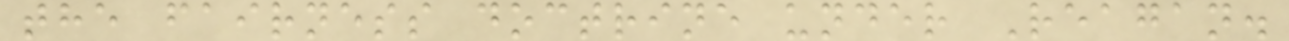the fairness doctrine under Reagan.
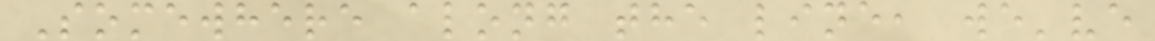Somewhere along the line, we've
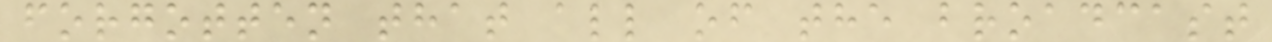forgotten that all of the broadcast
